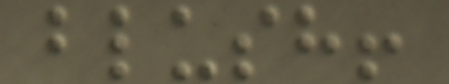blush!
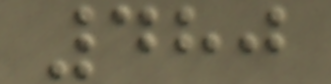480
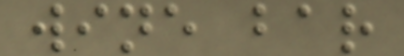wine bar
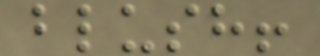blush!
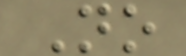No
